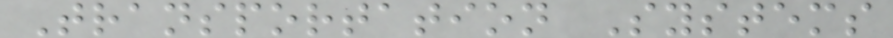Transportation Systems
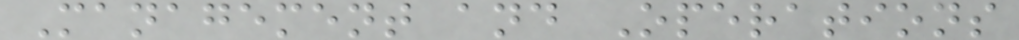Management and Operations
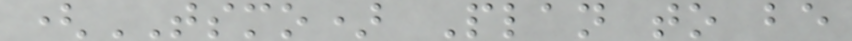(TSMO) Plan to be
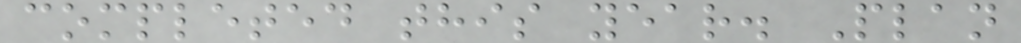completed this year. Plan
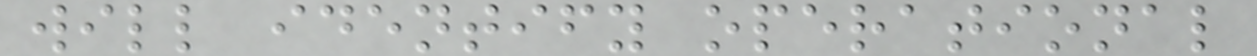will identify operational
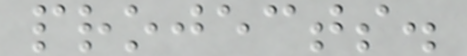projects.
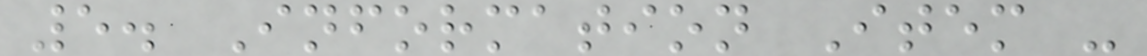5. Information Item -
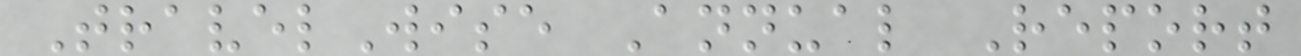TravelWise Annual Report
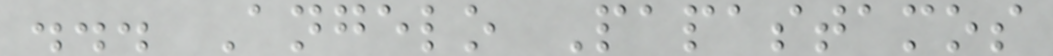... Angelo Papastamos
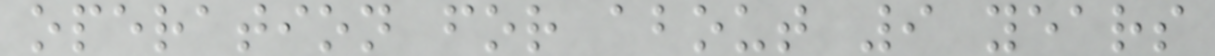operation for about 9 years
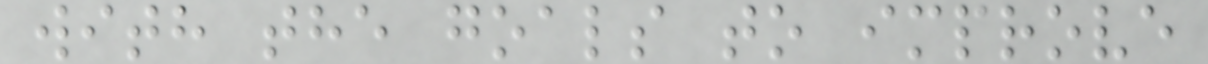with the goals to improve
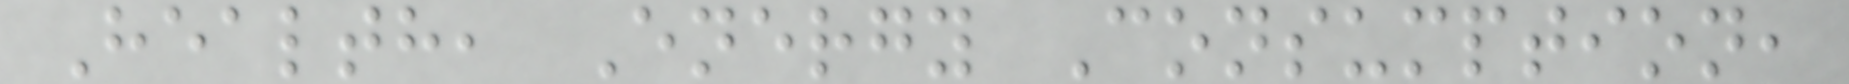Health, Energy Consumption,
